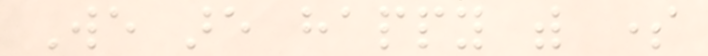We are happy with some
